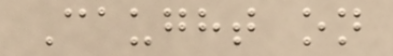Caught on
